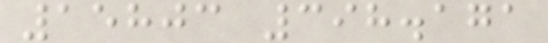15803 398.171
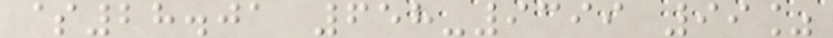$28.01 658-9399 99%
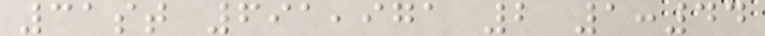31st 691,971 2 1:44
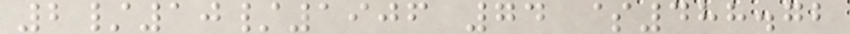2/10/1906 74 $488.72
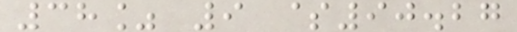38% 9 $90.27
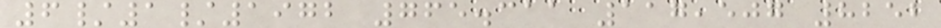6/1/1972 765.311 117,507 8252
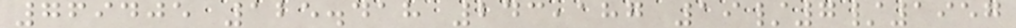769405 125.418 243,187 19/7/1957
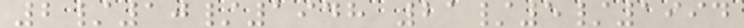2/10/1948 21/5/1994
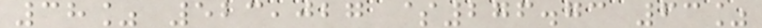38% 523,027 $276.73 63%
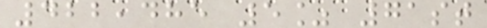422,485 5% 71st
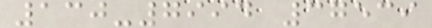130-7994 37539
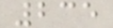235
